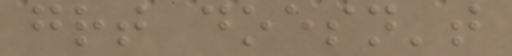great doesn't
